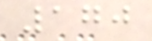170
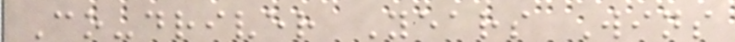Co-driver Years Wins
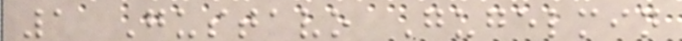1 Gustavo Gugelmin
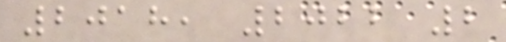2018, 2022 2
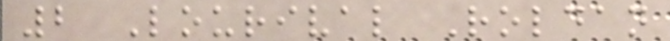2 Lourival Roldan
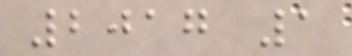2017 1
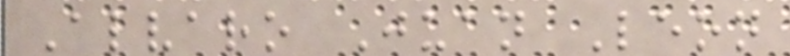Alvaro Juan Leon
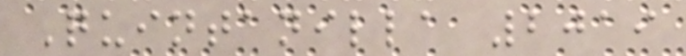Quintanilla 2019
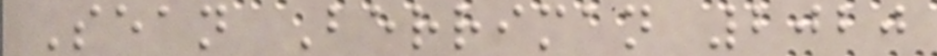Sean Berriman 2020
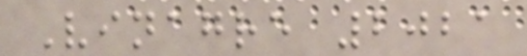Vinagre 2021
